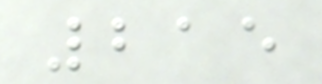215
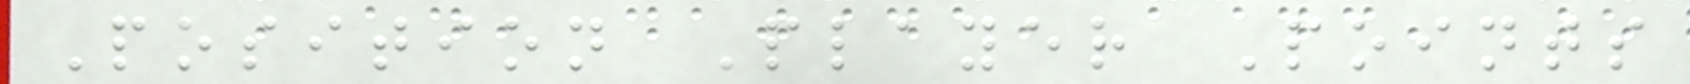Position Player Points
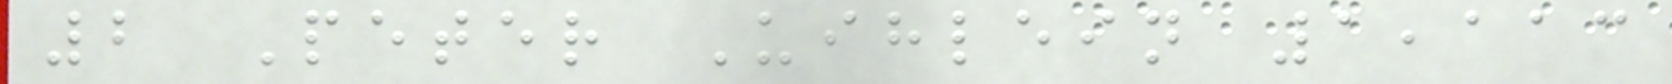2 Peter Uihlein 1,113
